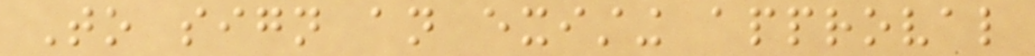To sign an existing approval
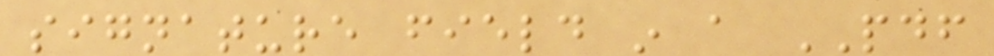signature field in a PDF
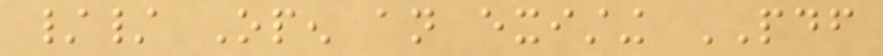// Open an existing PDF
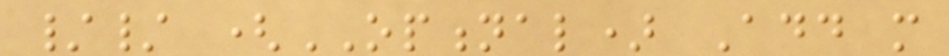// (OPTIONAL) Add more
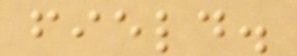field.
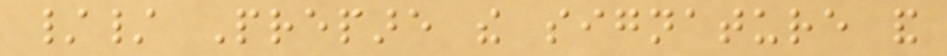// Prepare the signature and
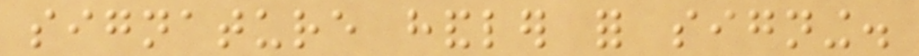signature handler for signing.
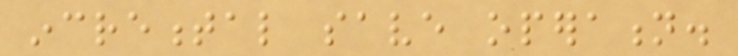incremental save operation.
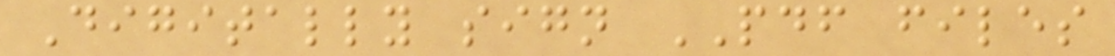Digitally sign PDF files
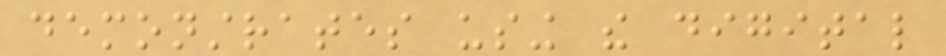demonstrates using the digital
